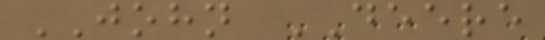JOHN DEERE
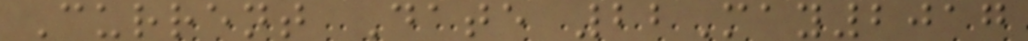Current Date 22May2017
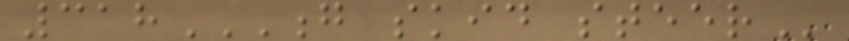318G SKID STEER
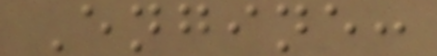Engine:
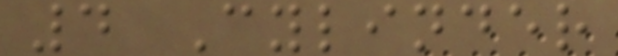4 Cylinder
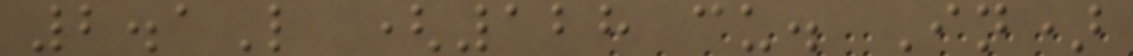2.1L (128 cu. In)
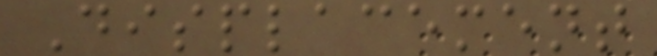Displacement
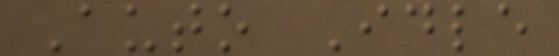Auto Idle
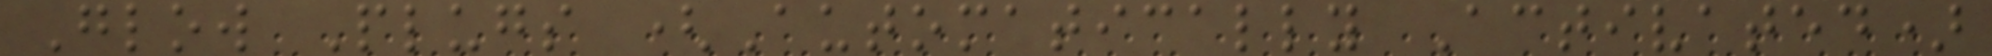Glow Plugs (Automatically Activated)
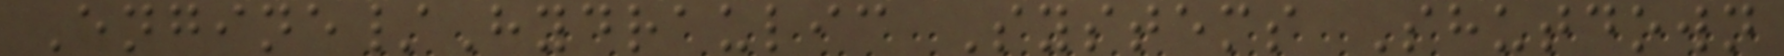Engine/Hydraulic Systems Shutdown
